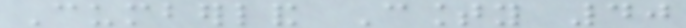Cumberland County 40
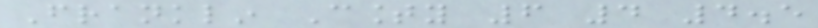Franklin County 6 4 4.5
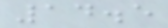14.5
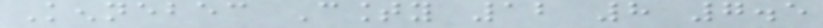Kennebec County 12 8 7.5
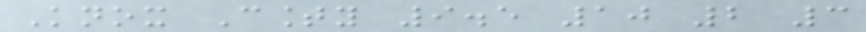Knox County 9.5 10 2 3
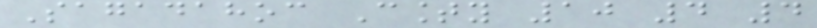Sagadahoc County 10 4 4
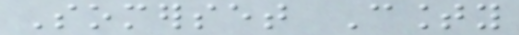Somerset County
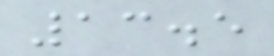13.5
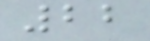22
